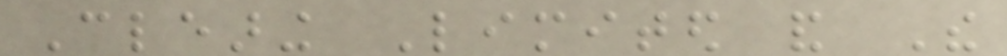Clearing Limited and The
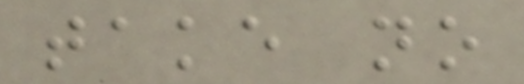take no
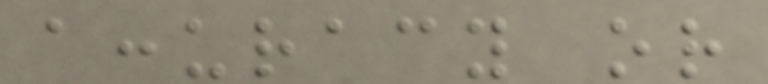accuracy or
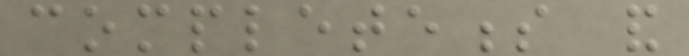completeness and
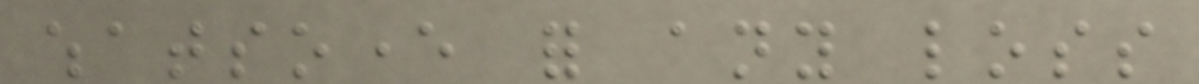whatsoever for any loss
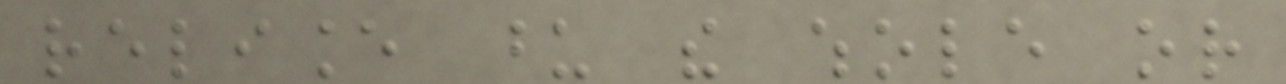reliance upon the whole or
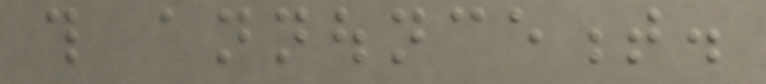this announcement.
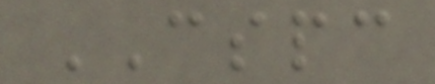CSPC
